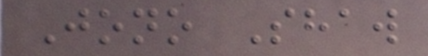Jono Shaw
